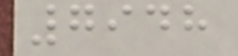7948
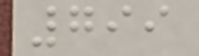799
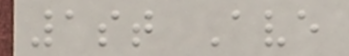1st Ave
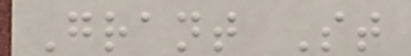Grant St
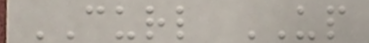CURL UP
